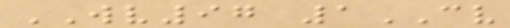WV97 1CV
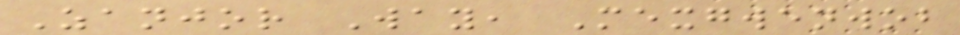Zanjor Way, Mexgwenwob
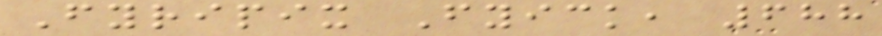Fyripix Fyick, 688
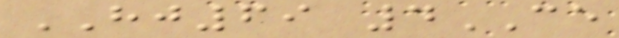HJ69 4CE
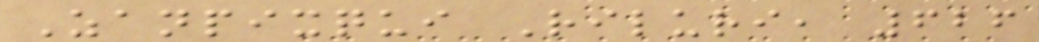Zanpixqui Riluri, 626
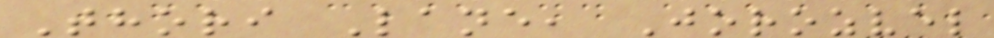Thori Lane, Jorozvel
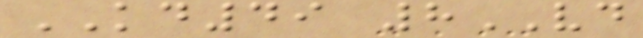KD49 8VD
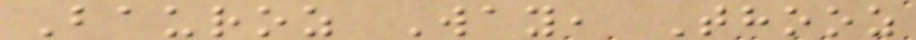Bauroz Way, Thooz
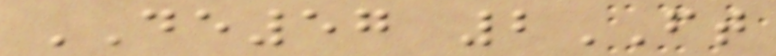DE57 2FT
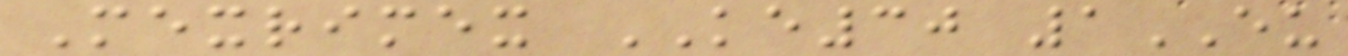Mexrimex KE30 1EU
